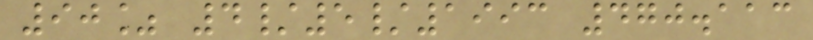90% 4/5/1993 470.113
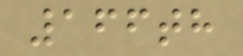166th
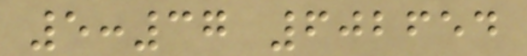5:37 602654
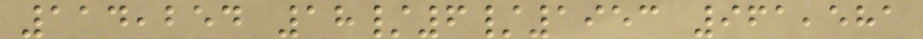114,254 18/6/1953 961,581
